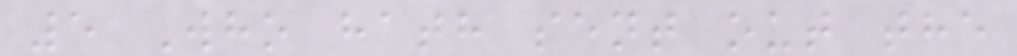5 Who hath sent out the
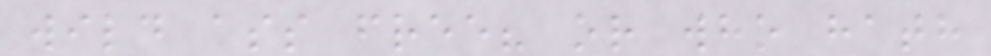wild ass free? or who hath
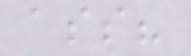ass?
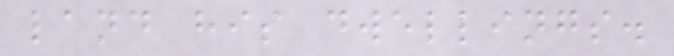land his dwellings.
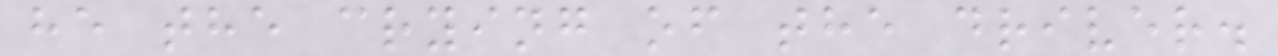he the crying of the driver.
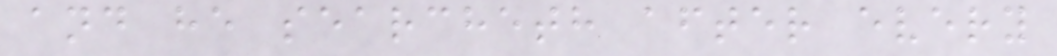and he searcheth after every
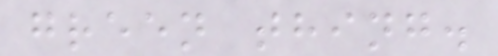green thing.
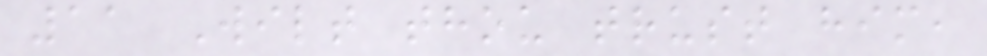11 Wilt thou trust him,
